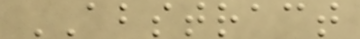ABSTRACT
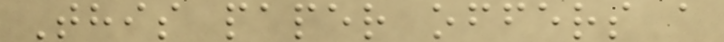This paper offers a
